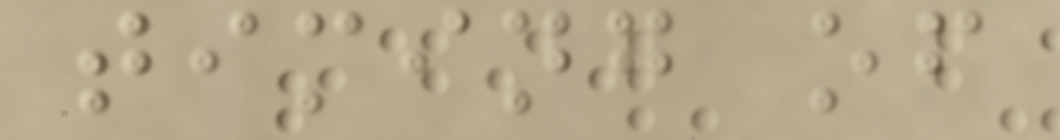timing of
